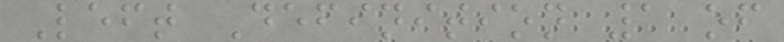Left Definition 1 of
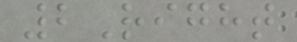2Right
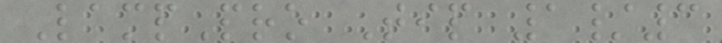LampPro Tip 1/3
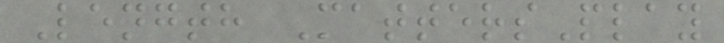Length MattersPlay
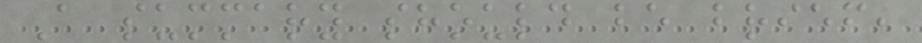A summary should be brief,
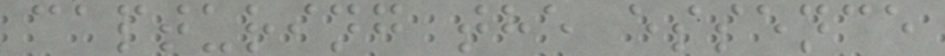capturing the essence
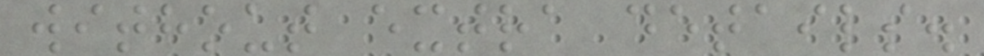without extra details.
